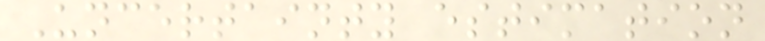Uncertainty estimation
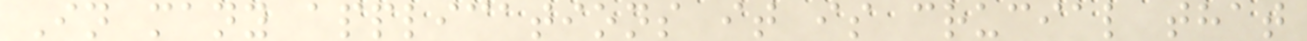In many applications it is crucial that
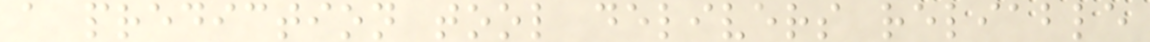a prediction tool delivers reliable
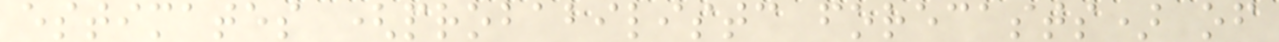estimates (probabilistc forecasts) of
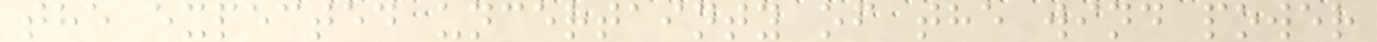the expected uncertainty of the wind power
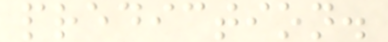prediction.
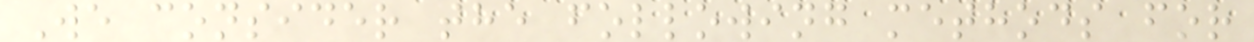We consider the following methods for
